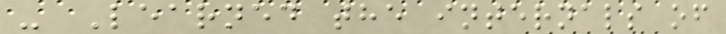- Learned the internals of
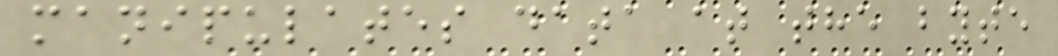manipulates data at the byte
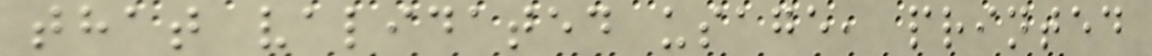that validated usage, printed
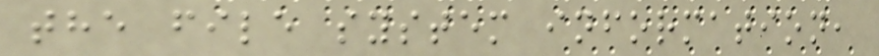the file system information,
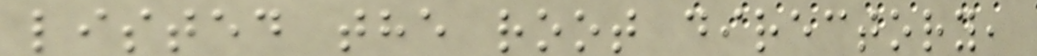listed the root directory,
